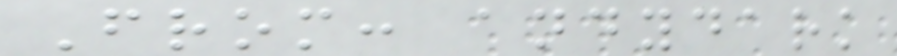From: andydark
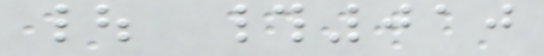| #010
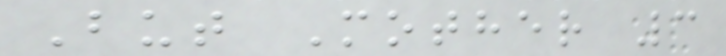But Mother 3
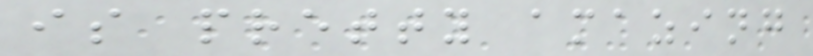is pretty amazing
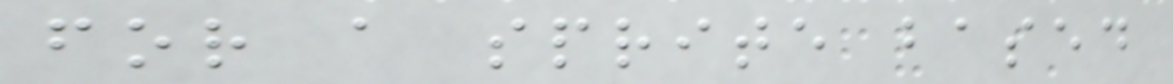for a sprite based
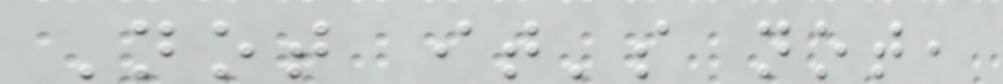Not it's not,
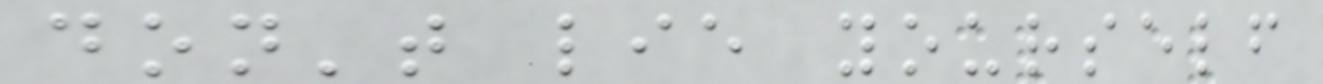don't lie yourself
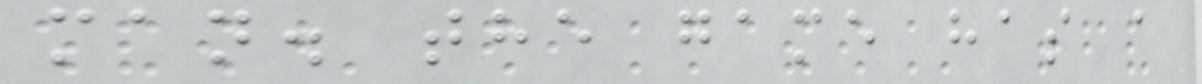man. the game has a
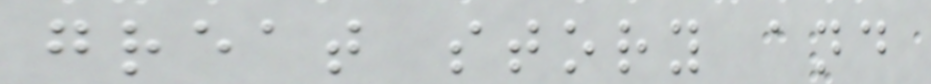great story and
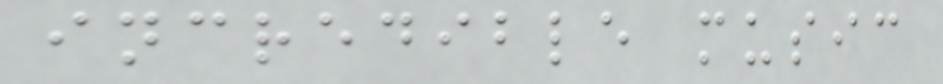incredible music
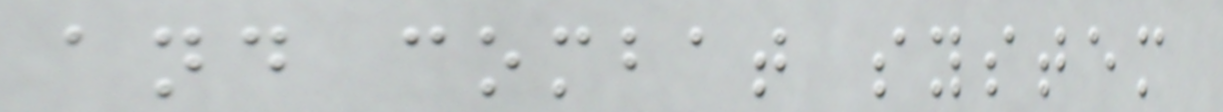and combat system
